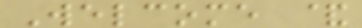Welcome &
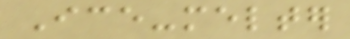Ice-melter
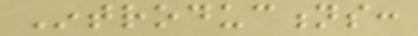Introductions:
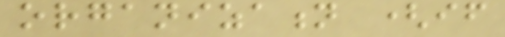organization (if
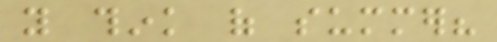you think of summer?
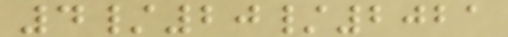4/20/2021
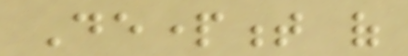Department of
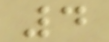4
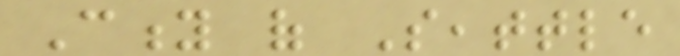City of Seattle
